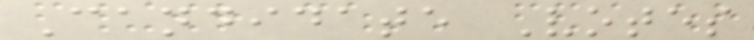Candidate Votes
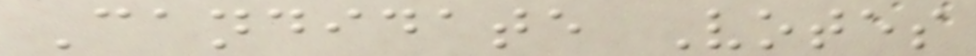Candidate Votes
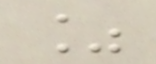%
